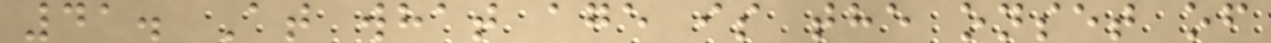41. At what age is the onset of
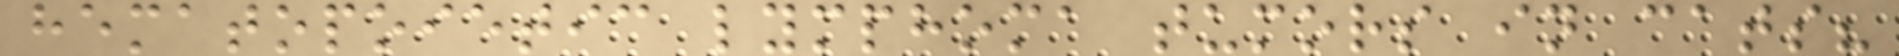hematopoietic lymphoma tumors in cats?
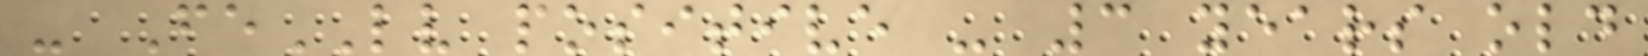- FeLV positive - 3 years old
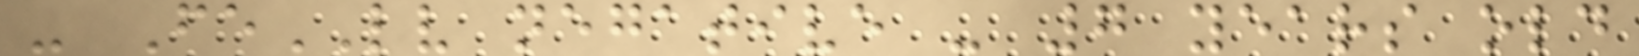- FeLV negative - 7 years old
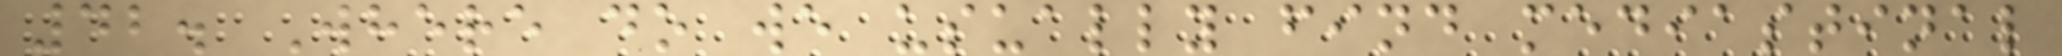42. Where do we usually find mediastinal
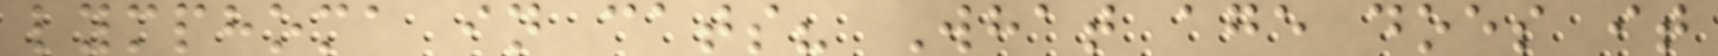lymphoma in cats? What age does it
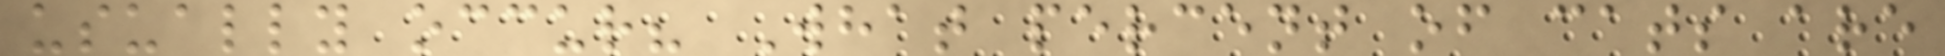usually occur? What percent of cats are
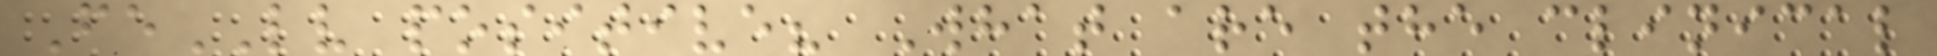FeLV positive? What are the clinical
